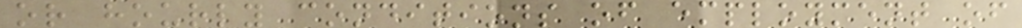or hourly conditions of employment of
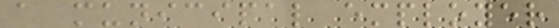a municipal employer
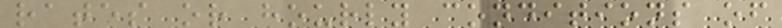rates or hourly conditions of
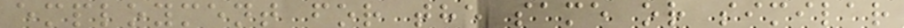employment for the same or similar
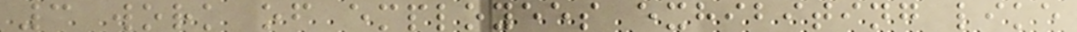3 work of employees exhibiting like
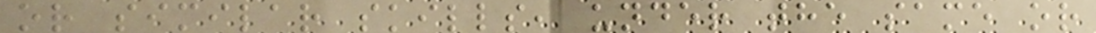or similar skills, under the same or
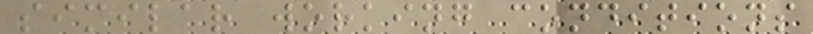similar working conditions
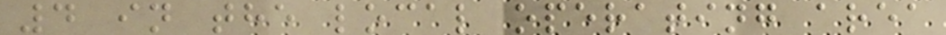4 in the local operating area
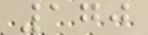170
